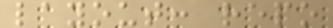layout: repo
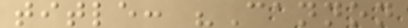title: "Cannon
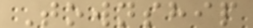Township
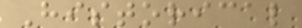Historical
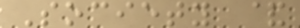Society &
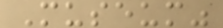Museum"
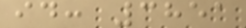id: 3851
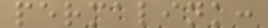permalink:
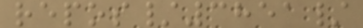repos/3851/
